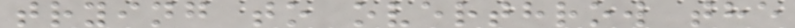trying to overthrow the
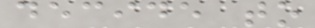decide to
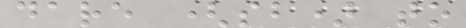dare (sb) to
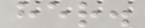her.
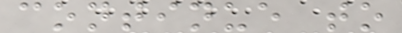continue to
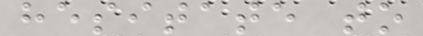hesitate to
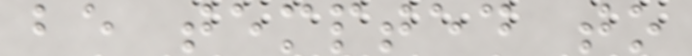be tempted to
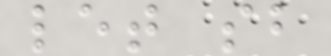let sb
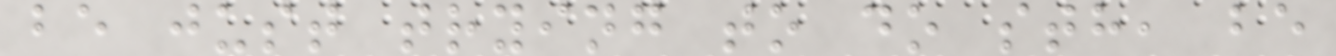be just trying to do sth, be
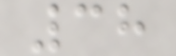38
